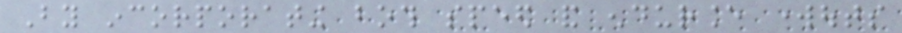By incorporating both speed and endurance workouts
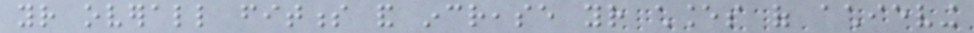your overall fitness and increase your chances of achieving
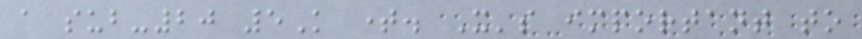a sub-20 5K time. It's important to
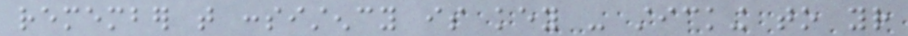remember that consistency is key - sticking to your
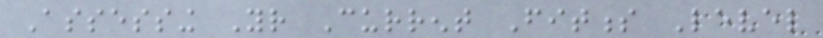Assessing Your Current Fitness Level
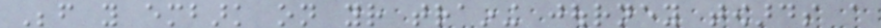Before you embark on your training journey towards a
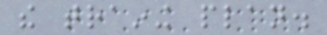the training plan.
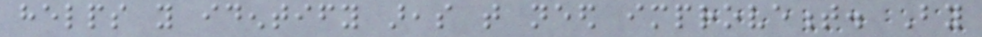helps you identify areas that need improvement. By
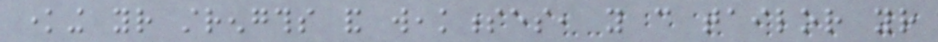knowing your strengths and weaknesses, you can tailor your
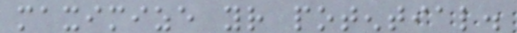maximize your potential.
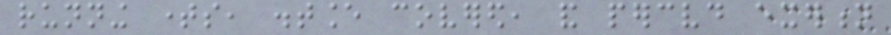running times, distance covered, and perceived exertion
